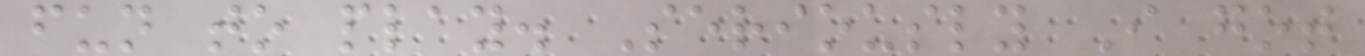fun to play. Seriously I got
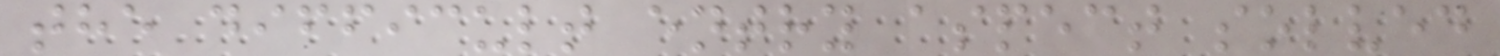the difficult entry aspect solved
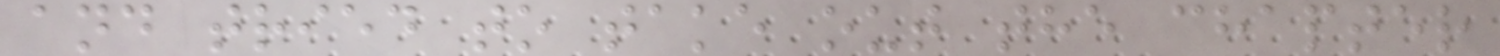and tried to take out the chapter
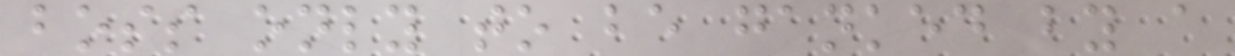boss only to be ganked by a
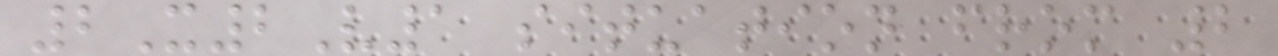2X2V1 situation from 2
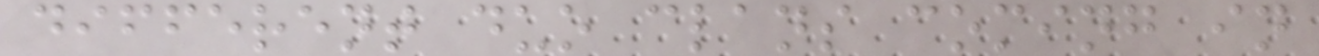different duo clans coming in
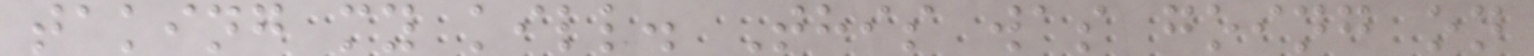taking my kill. This was going on
